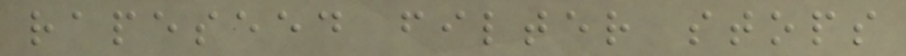rapeseed filter stops
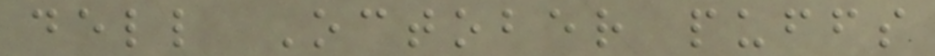dell October puffs
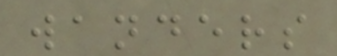wanders
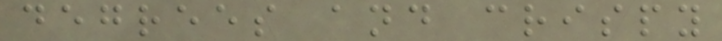degrees and crispy
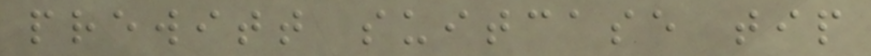prewitt suitcase tip
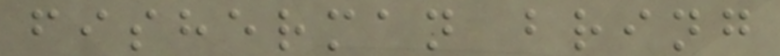fisherman bring
